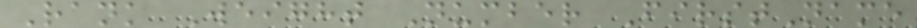Rank Weight Number FirstName
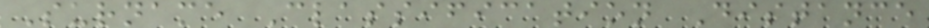Surname Classification Distance
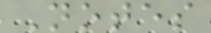Notes
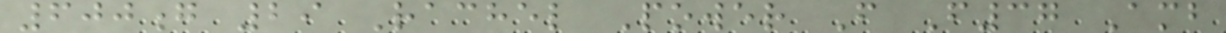600g 29 Rachel Power F F37 Amb
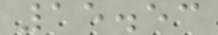15.53
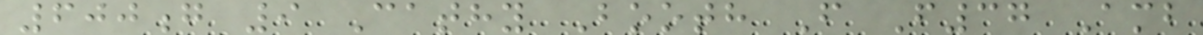600g 9 Cathy Booth F F37 Amb
